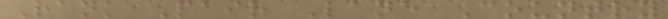Rank Pair Lane Country
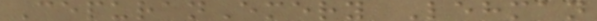CepuranEmery Lehman
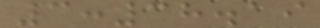3:38.19
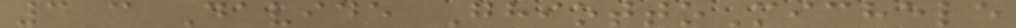3 c Davide GhiottoMichele
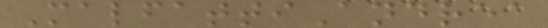MalfattiAndrea
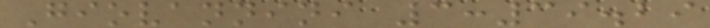Giovannini 3:39.29
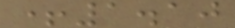+1.10
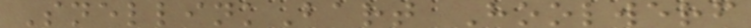SnellinkBart Hoolwerf
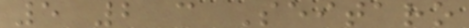5 2 c Seitaro
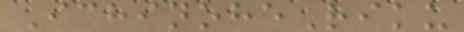IchinoheRiku
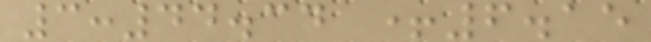3:44.34 +6.15
